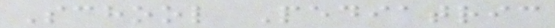School Pediatric
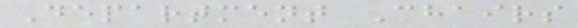Department Chairs
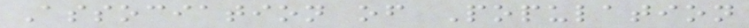Association of Population
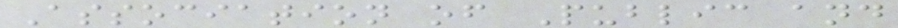Association of Public and
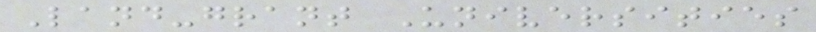Land-grant Universities
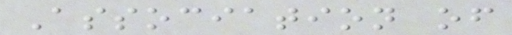Association of
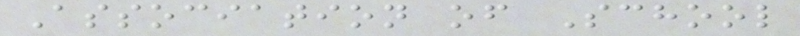Association of School
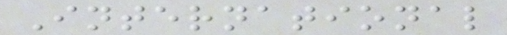International
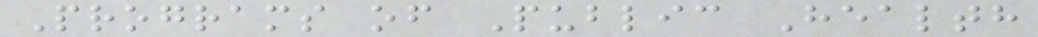Programs of Public Health
